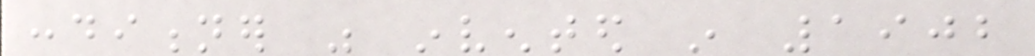conditioner was invented in 1902
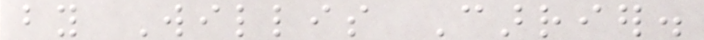by Willis Carrier.
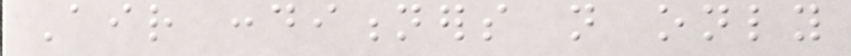Air conditioners not only
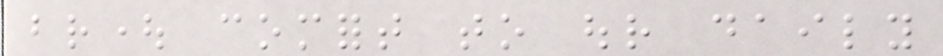brought comfort to our daily
